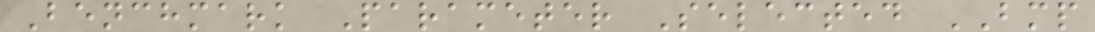Benchmark Parameter Selected BMP
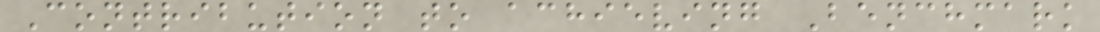Contribution to achieving Benchmark
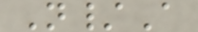N/A
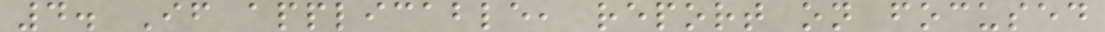4. If applicable, report on focused
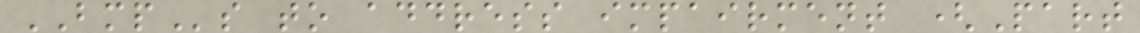BMPs to address impairment (Part
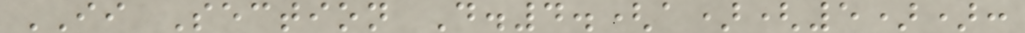II Section D.4.(a)(5)):
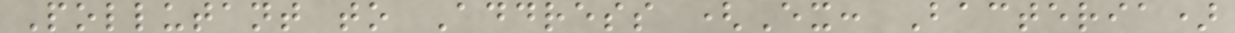Pollutant to Address (Ex: Bacteria)
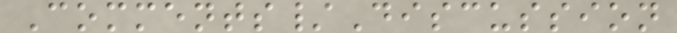Comments/Discussion
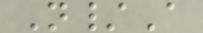N/A
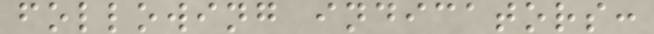following indicators:
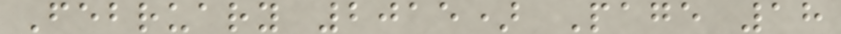February 2015) Page 18
